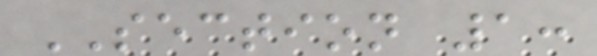SECTION 1:
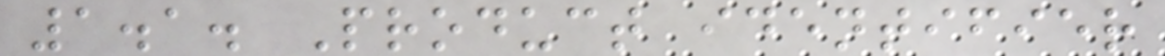1.1. Product identifier
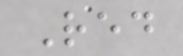Red
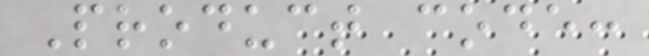Product code:
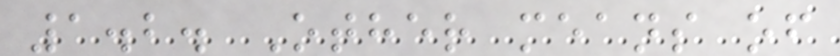1.2. Other means of
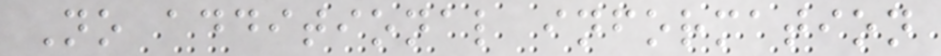No additional information
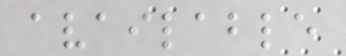available
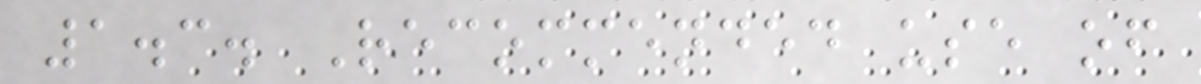1.3. Recommended use of
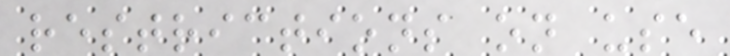restrictions on use
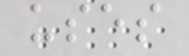uses
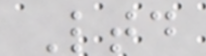Ltd
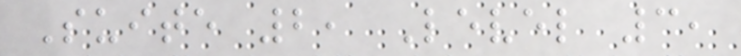Suite 2, Level 3,
